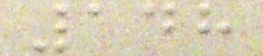148
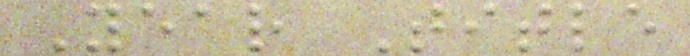Year Title
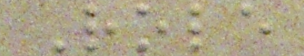Role
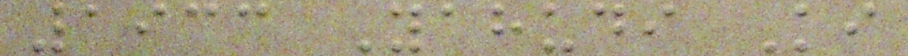1933 Yahudi Ki
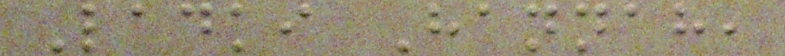Ladki Hannah,
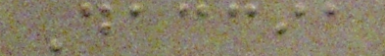Daccia
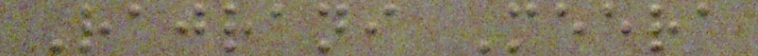Rajrani Meera
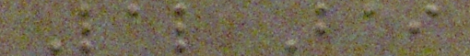Lal Bai
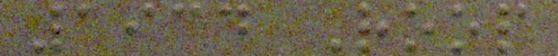1934 Roop
